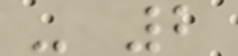- 2
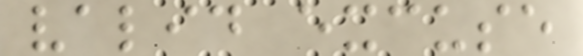valid excuse
